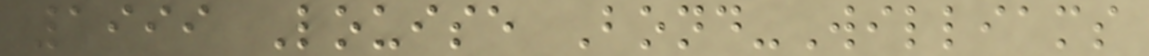1999 Louise Bond-Williams
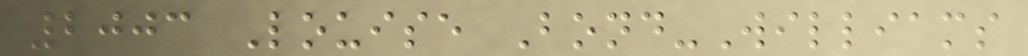2003 Louise Bond-Williams
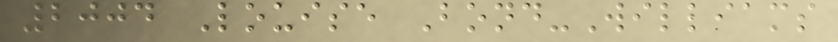2004 Louise Bond-Williams
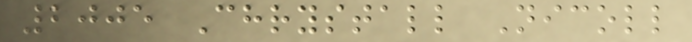2005 Chrystall Nicoll
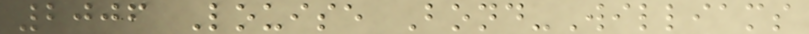2006 Louise Bond-Williams
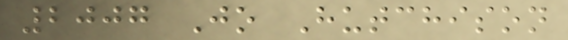2007 Jo Hutchison
